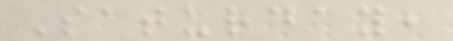Saturday,
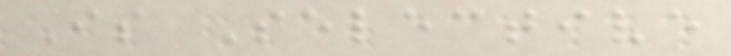Is Selective
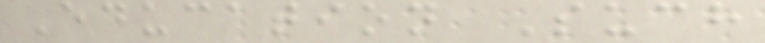Education Such
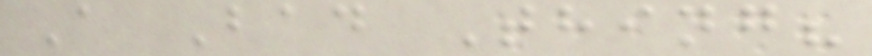A Bad Thing?
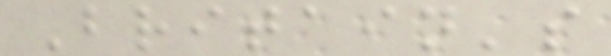Britain's
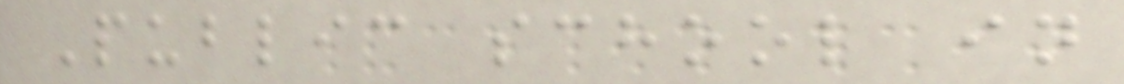Public school in
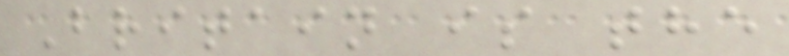Britain is the
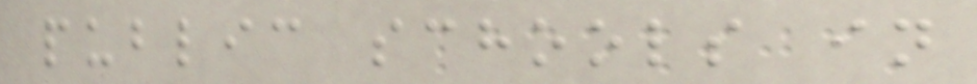public schools in
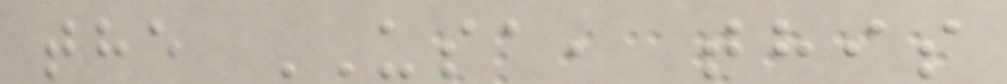the USA, this
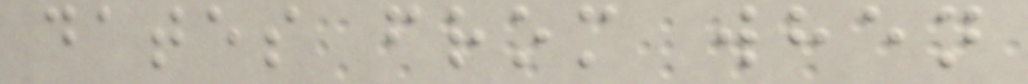dates from when
